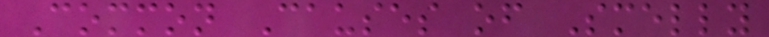Common Causes of Smelly
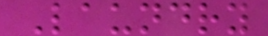Laundry
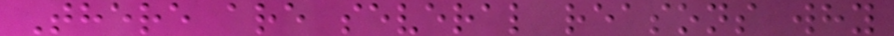There are several reasons why
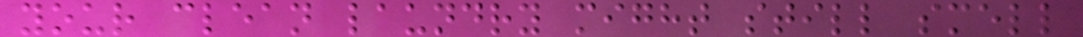your clean laundry might still smell
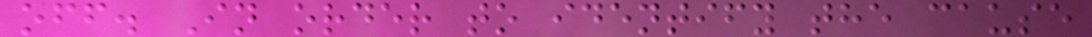off. In order to identify the cause
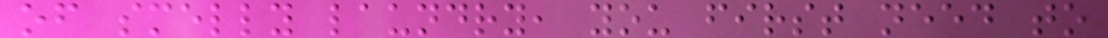of smelly laundry, you first need to
